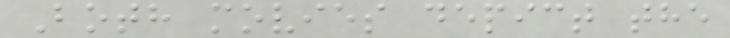Both movies depict the
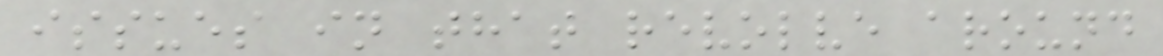issues in that revolve around
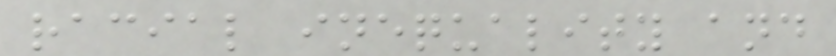racial inequality and
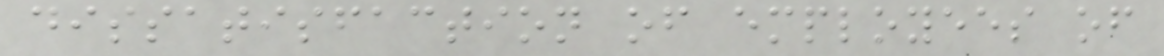dissatisfaction of employees of
